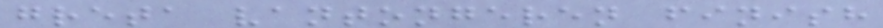greta vantongeren finish
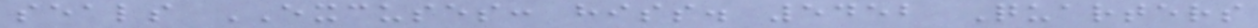seals EXCUSES: hiss. 5452 Quarters
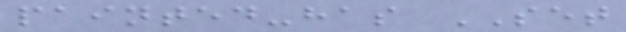painted-has SET
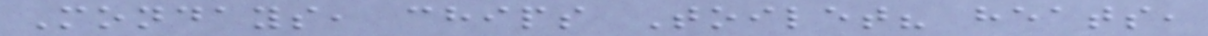Mondays, chips Toilet? heats,
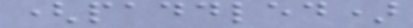(paddled)
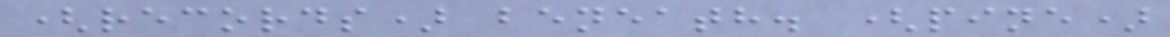(records) beneath. (pine)
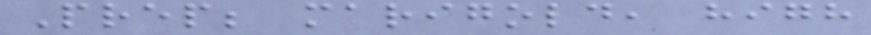Prep; marigold, high
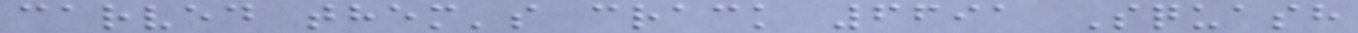carved them's crack 6691 Squash
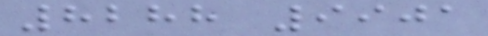8288 9901
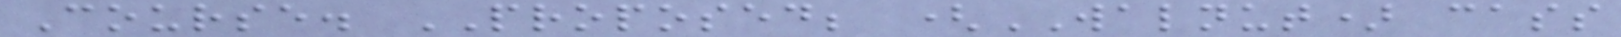Course. PROPOSED; (WALNUT) cass
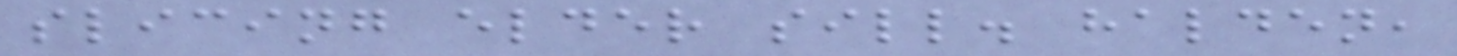slicing elder sill. halden,
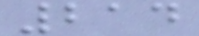214
